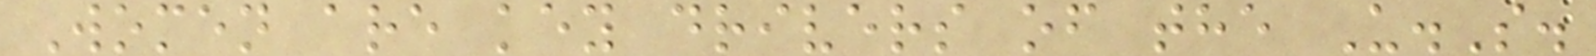Women are key drivers of the U.S.
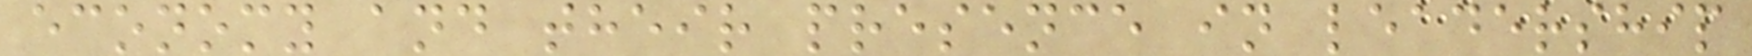economy and their presence in leadership
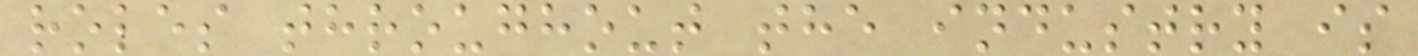roles throughout the industry is
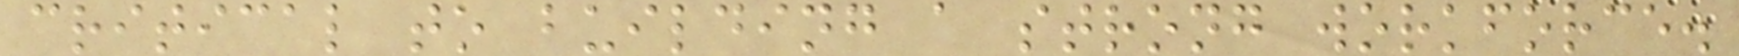critical to building a strong workforce.
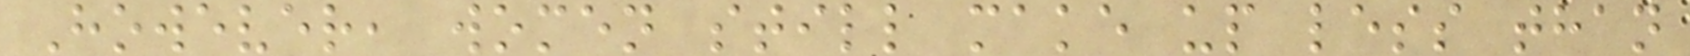However, women still make up less than
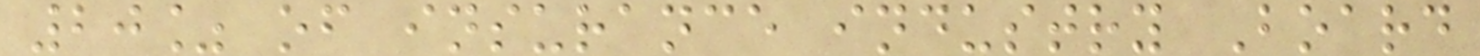20% of insurance industry Board
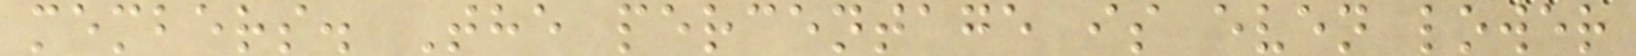members. The percentage is even lower
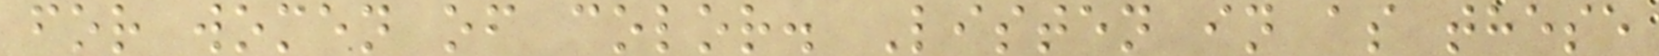for women of color. Listen in as these
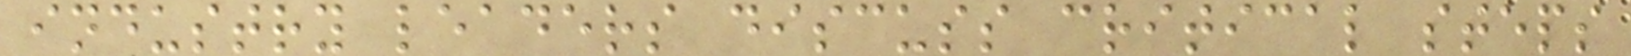industry leaders discuss critical steps
